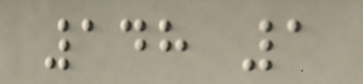148 1
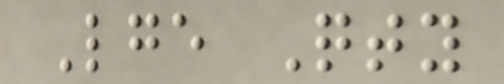Lge Qty
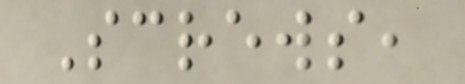Screws,
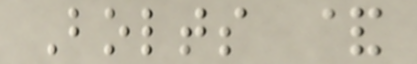Bolts &
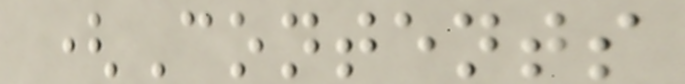(Contents
